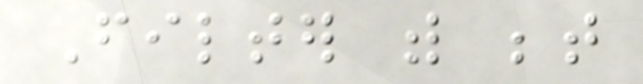Filter with between
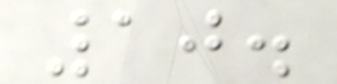10.
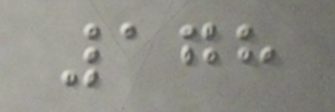178
